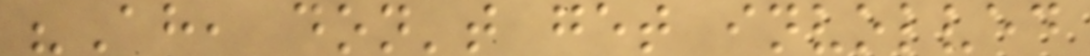"Ah, don't get involved
